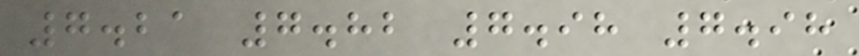7.21 7.82 7.98 7.98
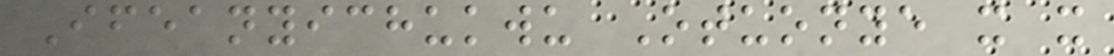Ifeanyichukwu Otuonye x x
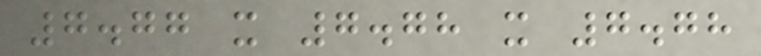7.77 x 7.78 x 7.78
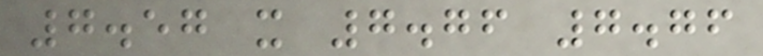7.57 x 7.76 7.76
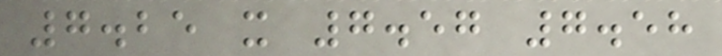7.25 x 7.57 7.58
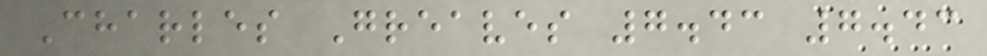Charles Greaves 7.43 7.43
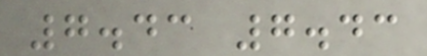7.43 7.43
